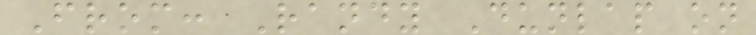From: Randy Dunlap on
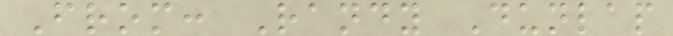From: Randy Dunlap
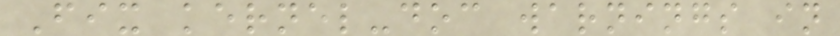Fix kernel-doc warnings in
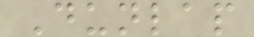Dunlap
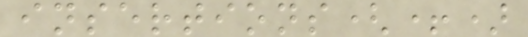insertions(+)
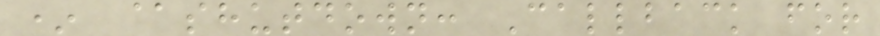* @shutdown: Callback for
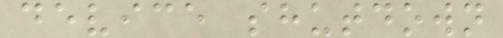device shutdown
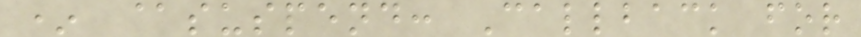* @suspend: Callback for
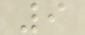9
